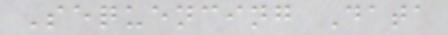Sequencing Data
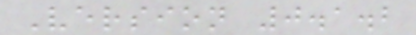Version 0.1.2
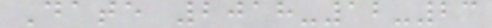Date 2018-12-23
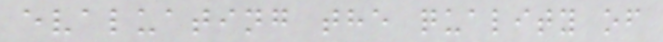evaluating the quality of
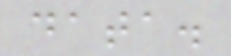data.
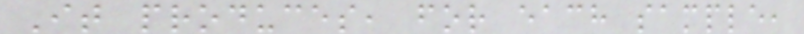It produces, for each sample,
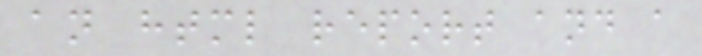an html report and a
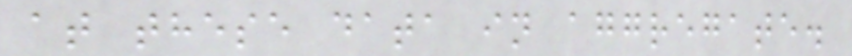at these data in aggregate.
